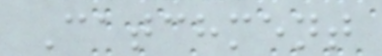Catchment
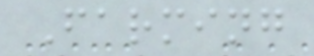Farming
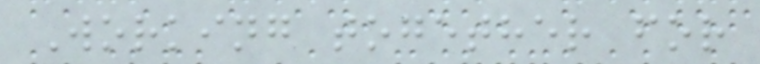Working together for
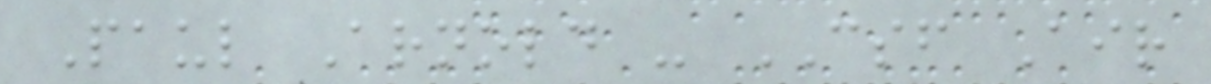Paul Arnold - CSF Air
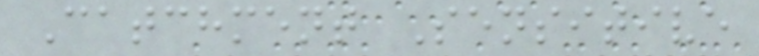Catchment Sensitive
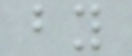by
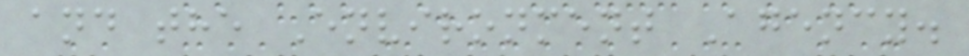and the Environment Agency.
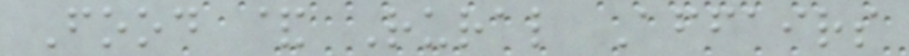Food & Rural Affairs
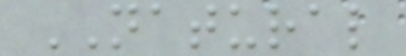NATURAL
